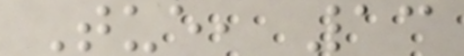Tue, 13
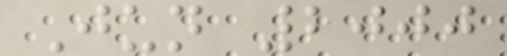Jun 2000
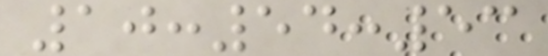10:54:53
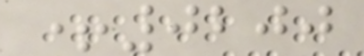+0200
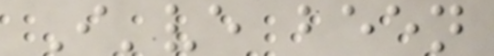I've been
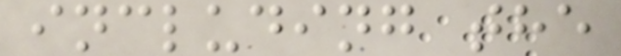including the
